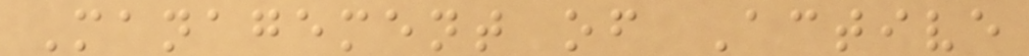Management of Active
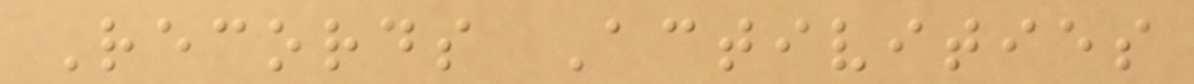Records Activities
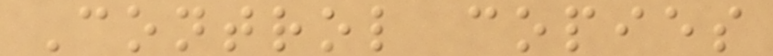Control copies
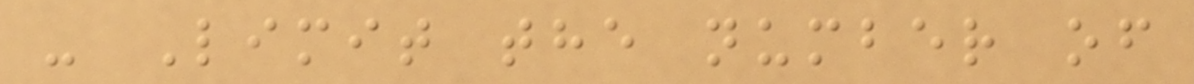- Limit the number of
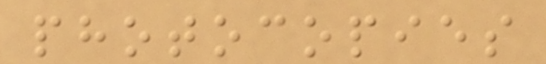photocopies
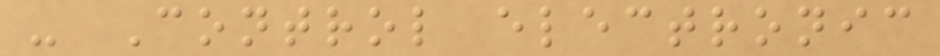- Control electronic
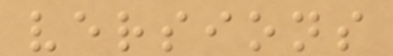versions
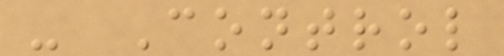- Control
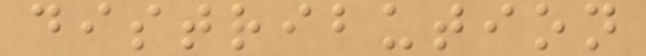distribution
